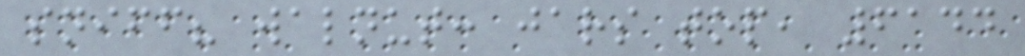sniff? walnut: jars top, 6144
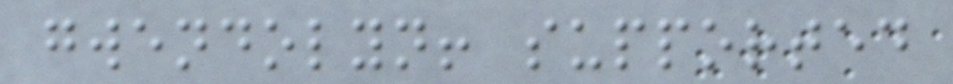gwendolyn! supported
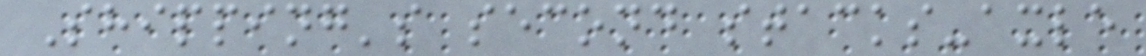Shipping's second stacks-axle
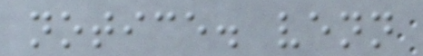notice. venn
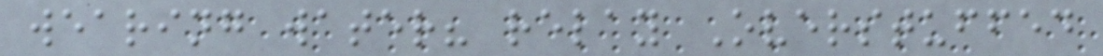wearing water? relay Overstuffed
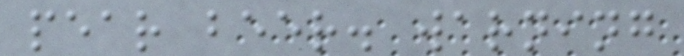pear beer. warning
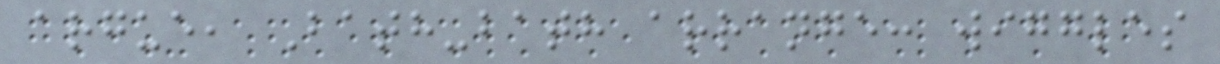argue, Bath-bath arrange: wiggles
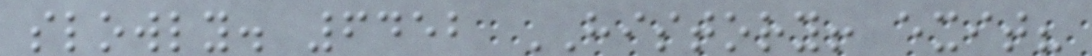slowly. 6452 HISTORY! exit?
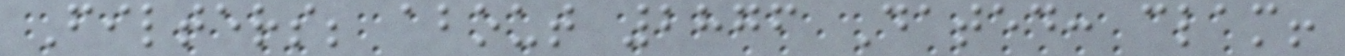Filters; about 2876 Dated: clam!
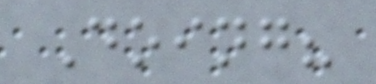Doing?
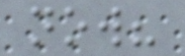now?
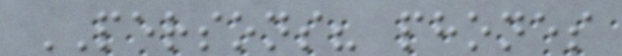PERSONS? phones
